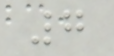7
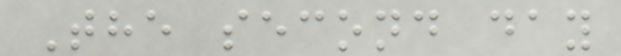The second day
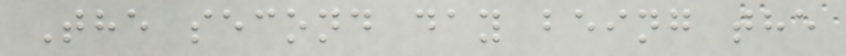The second day being the
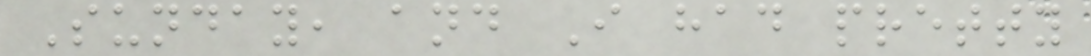Sunday, and I had pretty
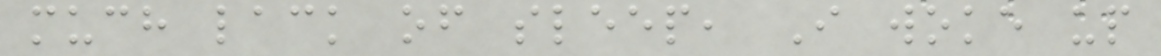much lack of sleep, I woke up
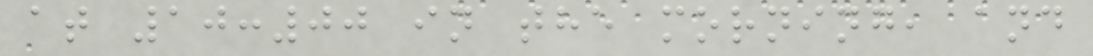at 10:00 in the morning, and
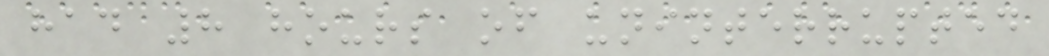had 8 hours of uninterrupted
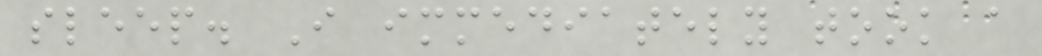sleep. I immediately took a
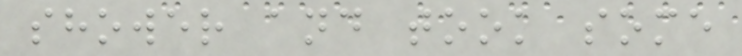shower and took some
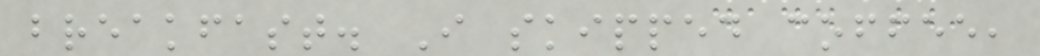breakfast. I skipped coffee,
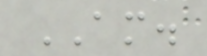AM.
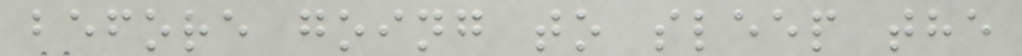before going to sleep the
